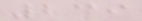239
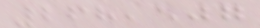268,507
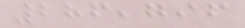286,796
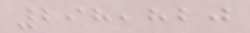298,820
